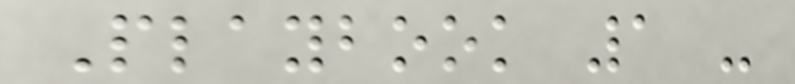Playbook 1 -
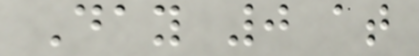Day 0 at
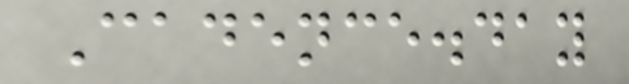Cadence.day
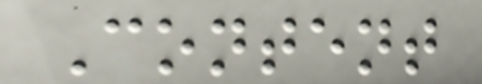Content
